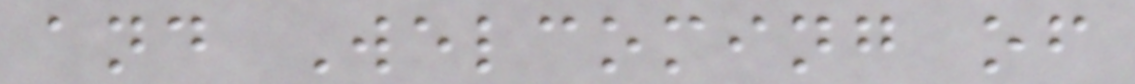and Welcoming of
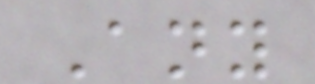Any
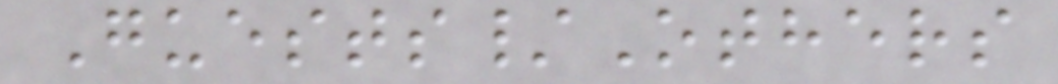Guests/Others
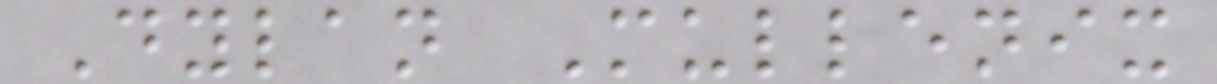Dylan Mullenix
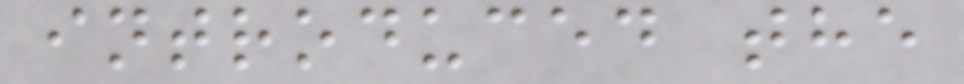introduced the
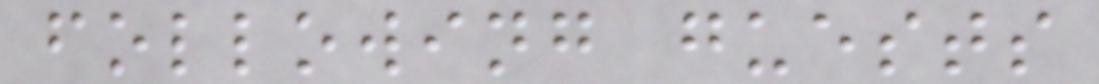following guests
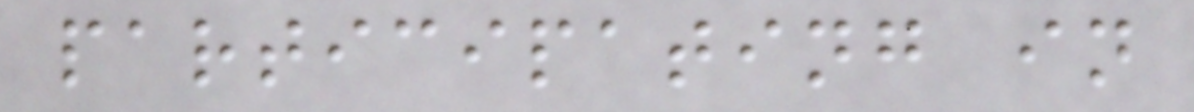participating in
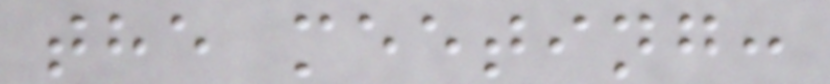the meeting:
